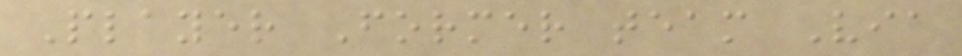Player Former team Via
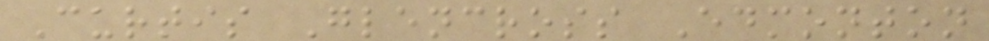Curtis Glencross Edmonton
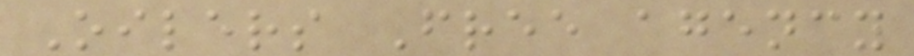Oilers Free agency
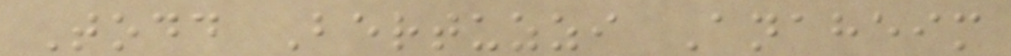Todd Bertuzzi Anaheim
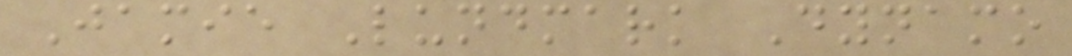Jamie Lundmark Dynamo
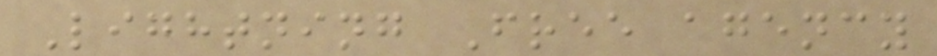Lightning Free agency
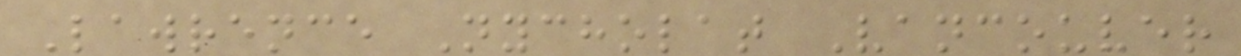Lawrence Nycholat Vancouver
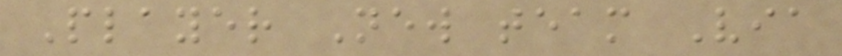Player New team Via
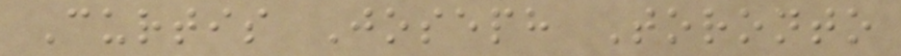Curtis Joseph Toronto
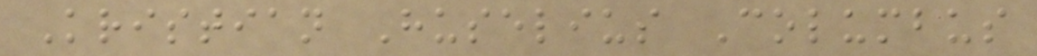Kristian Huselius Columbus
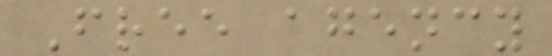Free agency
